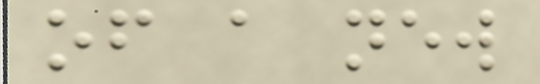of a new
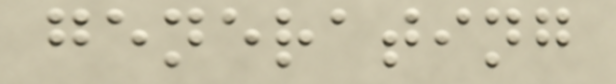generating
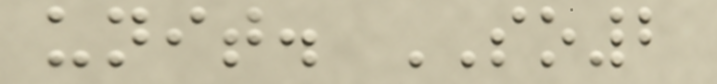unit. SO2
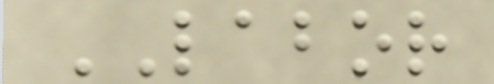LABOR
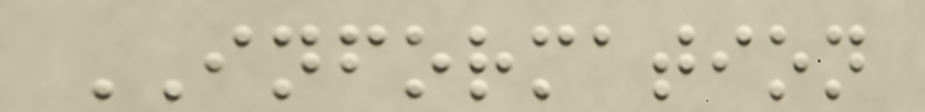INFORMATION
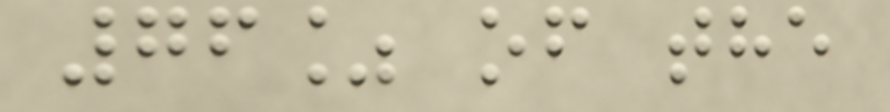76% of the
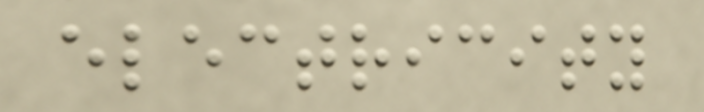electricity
